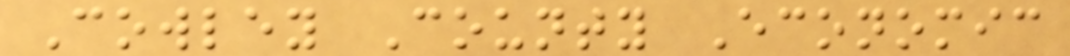Cowley County Economic
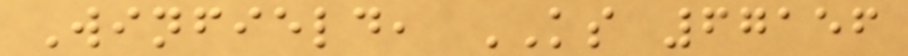Winfield, KS 67156
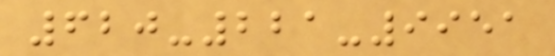620-221-9951
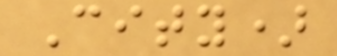City)
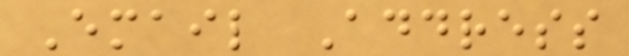Email Address
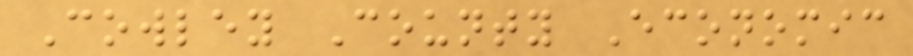Cowley County Economic
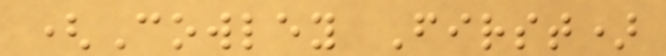(Cowley First)
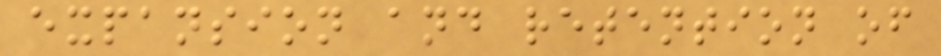expansion and retention of
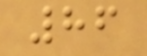86
